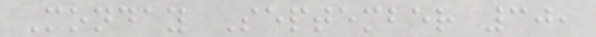Monday September 30,
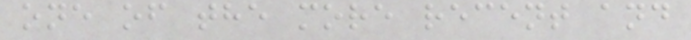one of the more recent and
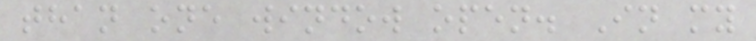than one window open. In my
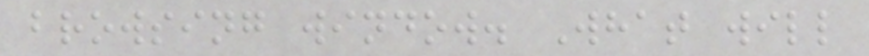browsing window. What will
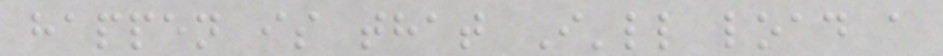happen is that I'll load a
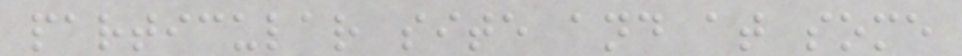particular site and at some
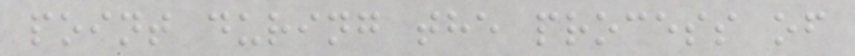point during the process of
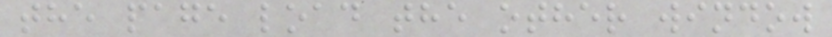the page load the other window
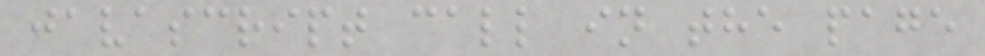javascript call in the page
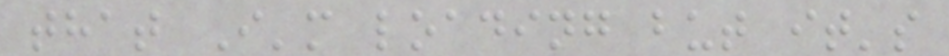that I'm loading but it's
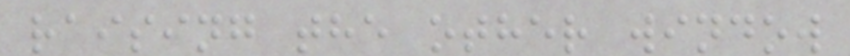raising the other window
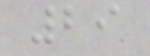29
